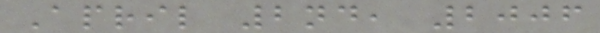April 2nd, 2006
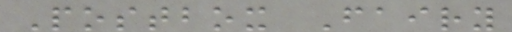Postbox Fairy
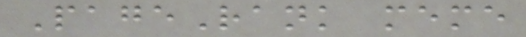PageRank meme
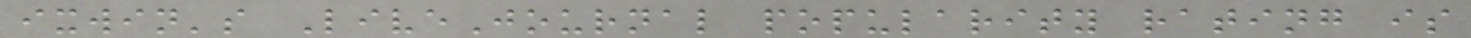ixwin's LiveJournal popularity rating is
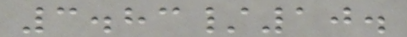3.83/10.
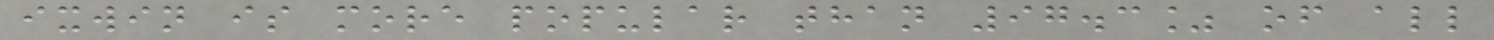ixwin is more popular than 97.3% of all
